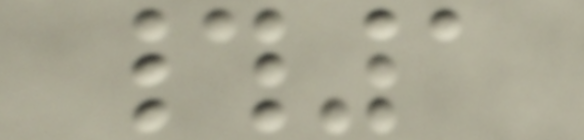#1
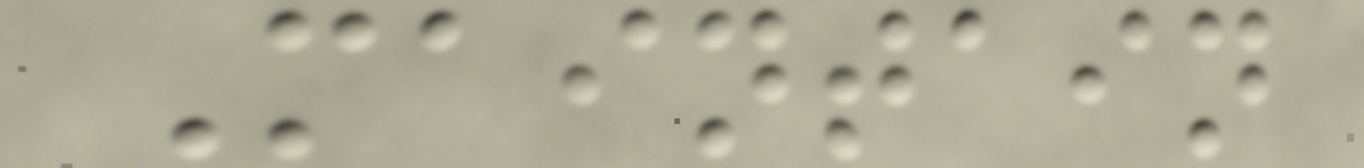Maintain
